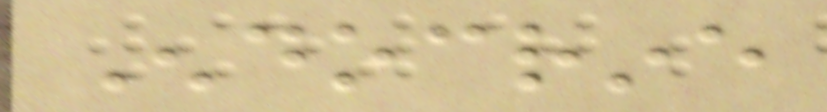Endocrine
